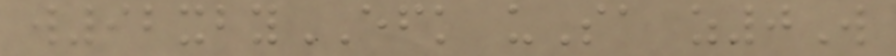w92xbyEFK uSa z0W
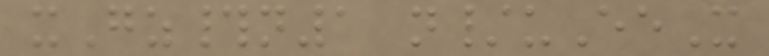xGz#n1 n/uEeX
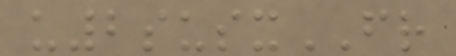u2susxFR
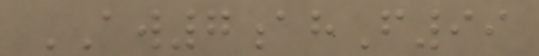AW7ahF99
